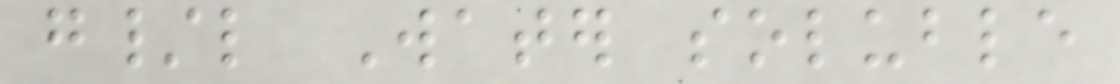g/l Water soluble
